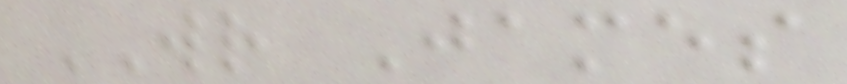WR James
